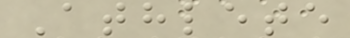Athlete
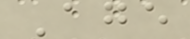Age
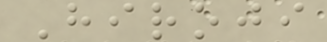Hiroji
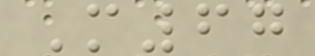M67
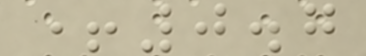+0.7
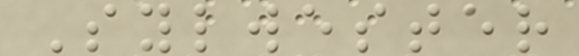Sylwester
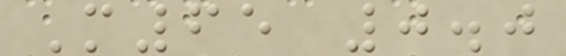M65 0.0
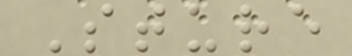Sture
